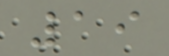19
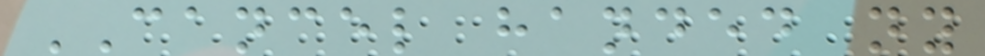CANCEL handed ny
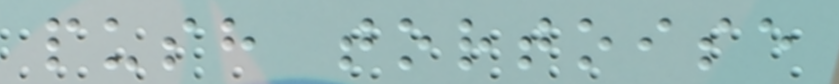push tortoise
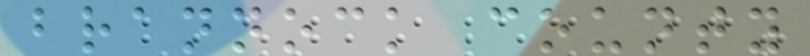brannock county
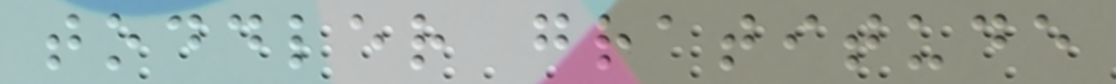toddler gratitude
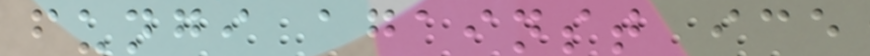fungi against ice
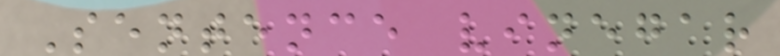Sentence vinegar
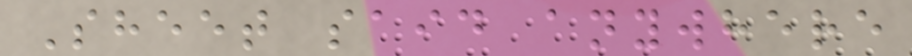Sheet said anywhere
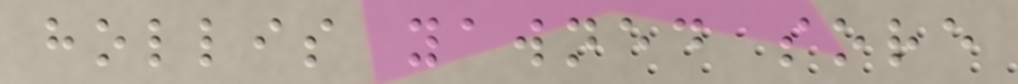hollis yawned sore
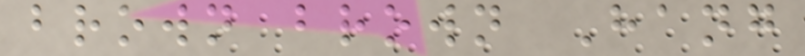brown brown Hang
